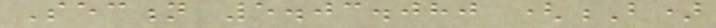Section 5.03.080 (B)
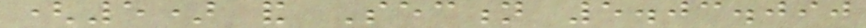(5) and Section 5.03.090
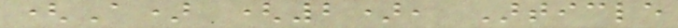(A) (2), Article
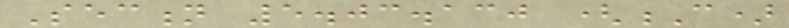Section 5.03.130 (C)
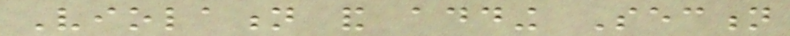Violation and adding Section
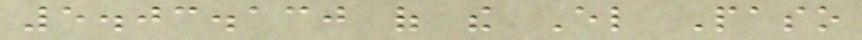5.03.130 of the El Paso
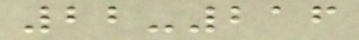22-216
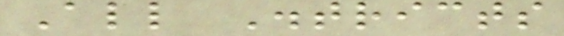All Districts
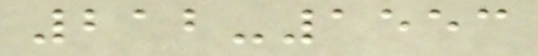212-1553
